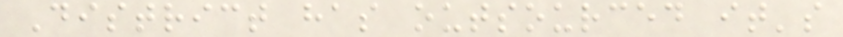District has outsourced it's
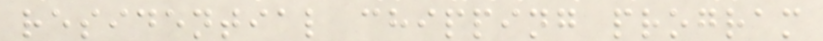residential chipping program
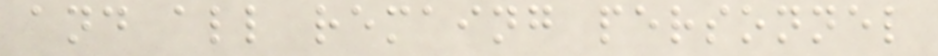and all remaing personnel
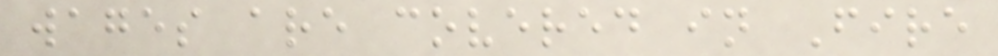wages are covered in Fire
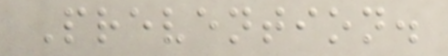Prevention.
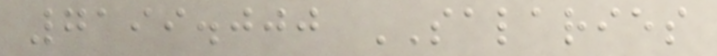7199.000 SALARIES
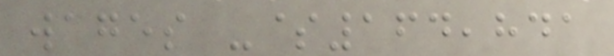wages -$164,841
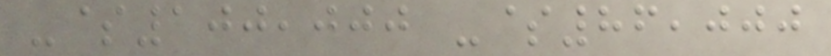-$100,000 -$86,000
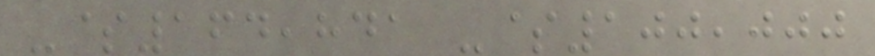-$164,841 -$100,000
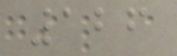126
